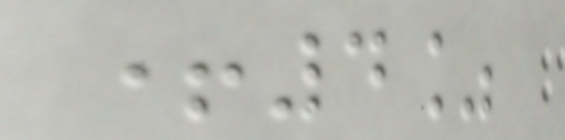+4%
